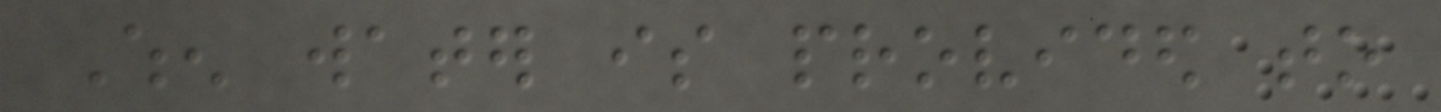When water is provided to
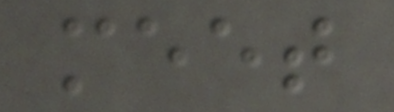meet
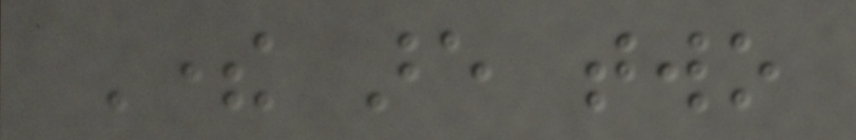There are two
